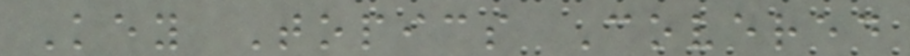Key Topics Covered
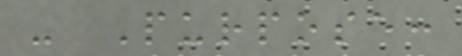- Purpose:
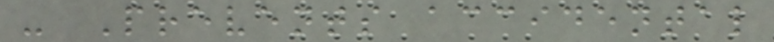- Prevents accidental
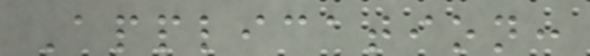Application:
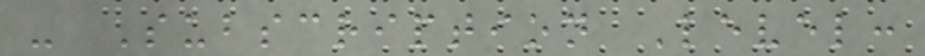- Subscription Level:
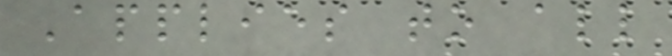Applies to all
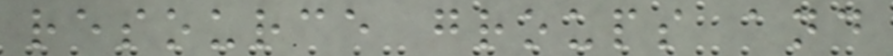resource groups and
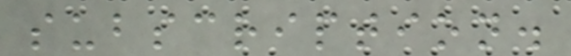subscription.
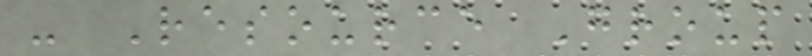- Resource Group
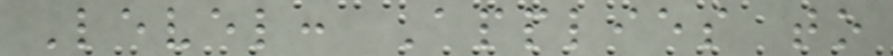Level: Applies to
